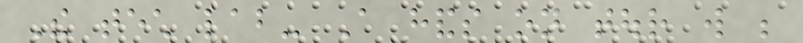The tech lab- A hands on tour will be
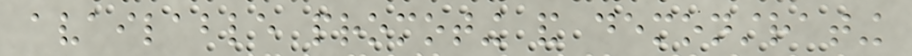available promoting and demonstrating
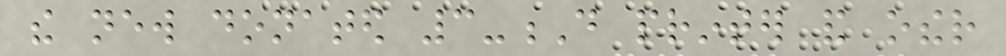the new donated 3-D printer and other
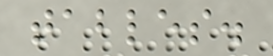tables.
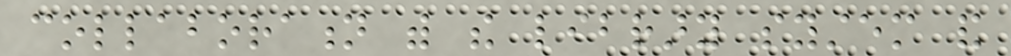collaboration with the library system and
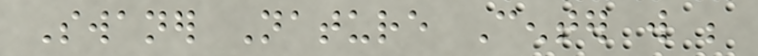Swaner Nature Center will be
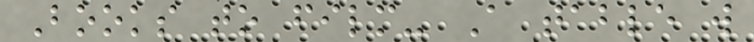Books to film- A table will
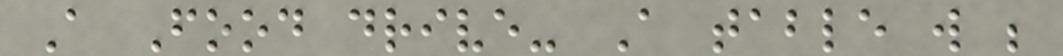A Food drive- A table will be
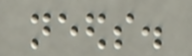needs.
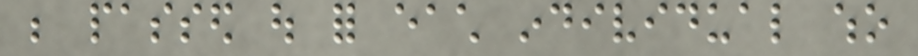be passed out for each individual who
